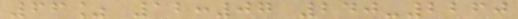66% 12:07 240-2260
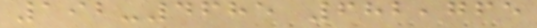192-4685 682,765
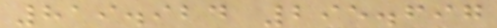819.924 295.697
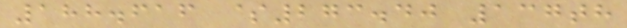188.616 $273.40 137th
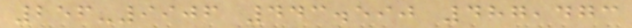256-9906 443.590 487,473
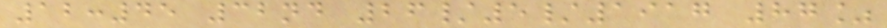12:45 32nd 26/5/1917 87%
